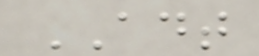ADT
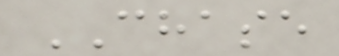CHASE
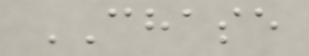CHASE
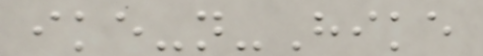ike-n-Hike
